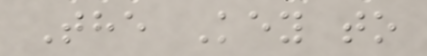The Key to
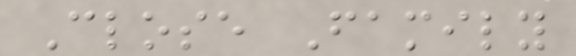Close Family
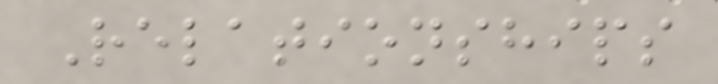Relationships
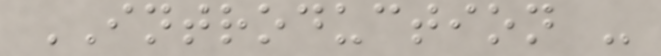INTRODUCTION -
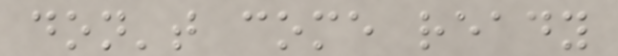don't come ready
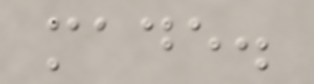made.
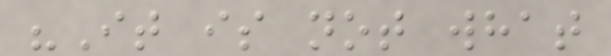"It is not what
